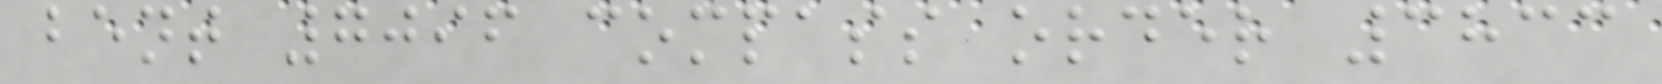bent 7096 compass order 3833
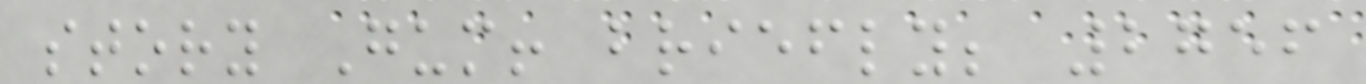story Gum! briefly; 2756
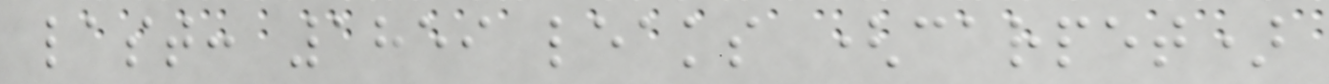last: 1859 leaks (carpet)
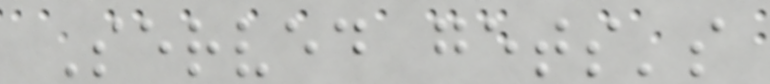Served gets's
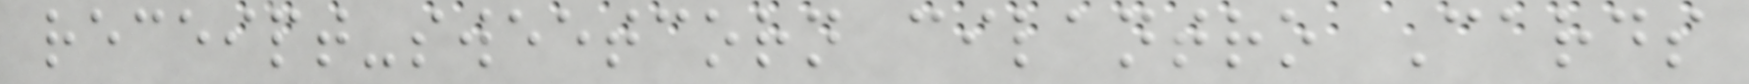receipt-sweetcorn cilantro Cards
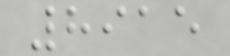8915
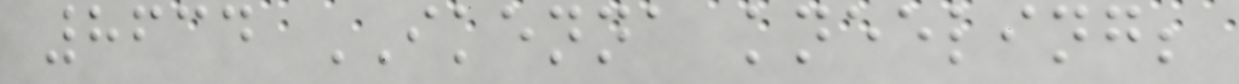8634 IKENNA kneeling;
